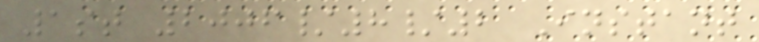1st 2006/8/2 Instant
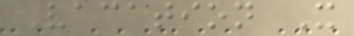Vacation X
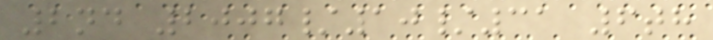2nd 2007/10/31 6th
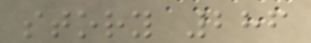story 286
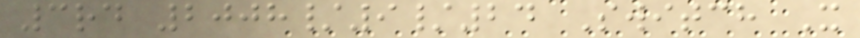3rd 2008/9/24 Switch X
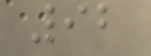92
